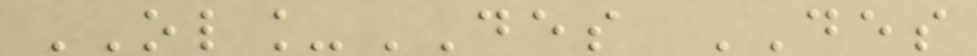OL_DES DES
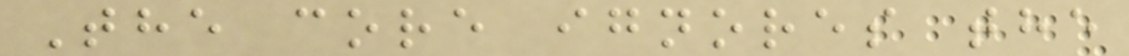The core ignores the
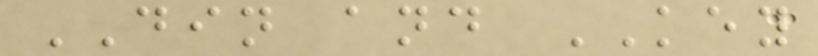DIN and KEY
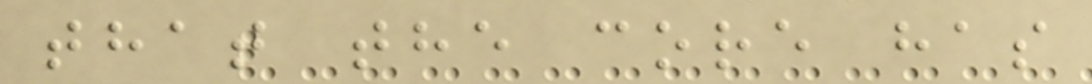that the core has
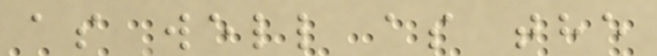as well as the
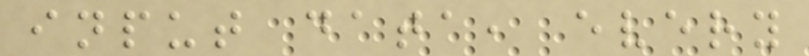input data, every
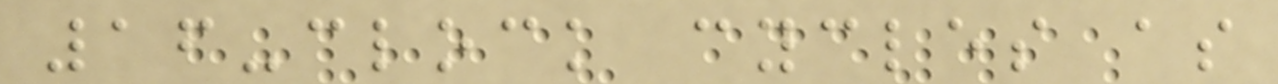16-clock cycles as
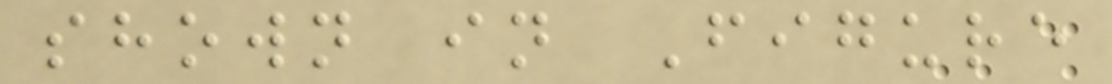shown in Figure
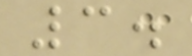3.
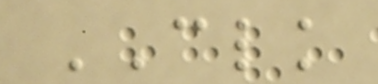CLK
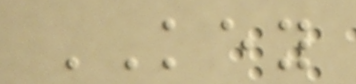KEY
